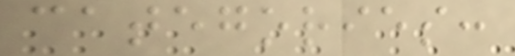categories:
